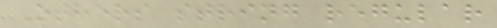Others string regular
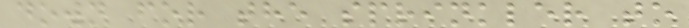down for the sprinkler to
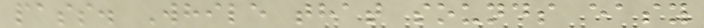pass. While that sounds easy
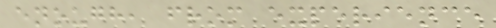enough, from experience
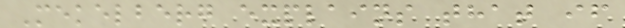Mekelberg explains that if
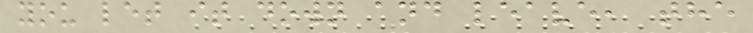you let it down and leave, the
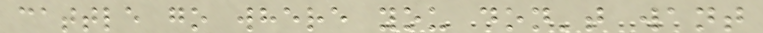cattle go where you don't want
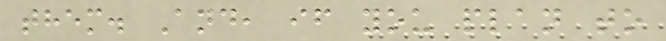them. And, if you plan to
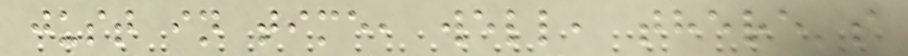just in time, well, there's
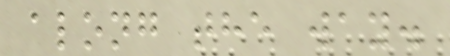along the way.
